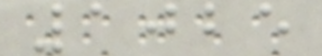1025
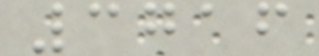3716
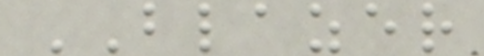BLAZER
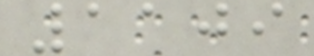1109
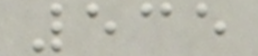535
